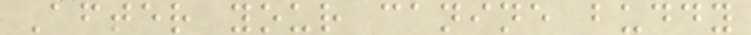After your canine buddy
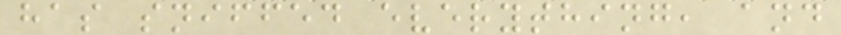has sniffed everything, and
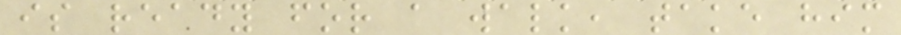is ready for a walk, take him
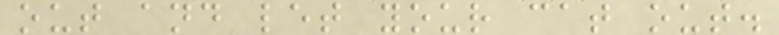out and let your cat out.
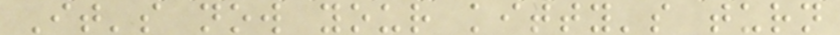It's now your kitty's turn
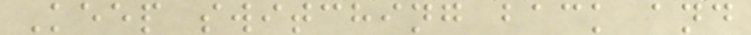Keep switching back and
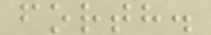forth.
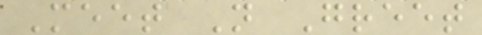Meet N Greet
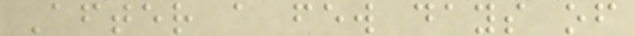After a few days of
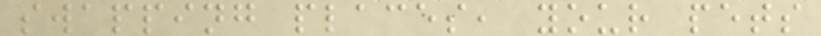swapping places, your pets
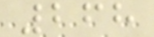268
